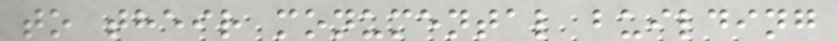to their monumental building
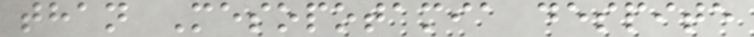than Mesopotamia despite
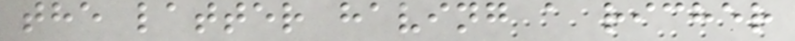the latter having a richer
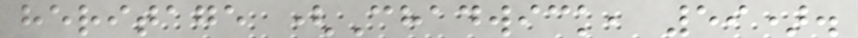heritage (Chadwick, 59).
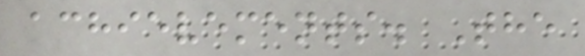achievements. The
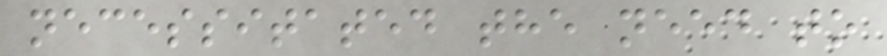necessitated the need to
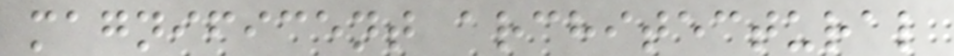magnificent architectural
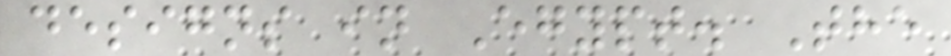designs in Egypt. The
